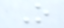O
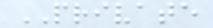PRIVATE
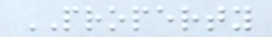PROPERTY
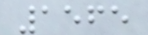1565
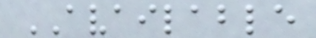AVAILABLE
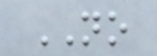NO
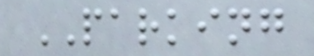PARKING
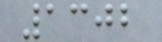1302
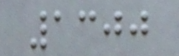1300
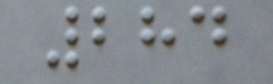284
